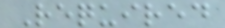Required
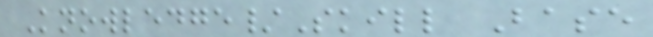Knowledge/Skill Base
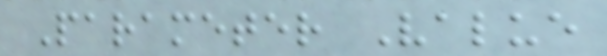Parameter Value
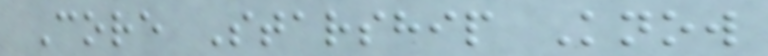Core Starship Know
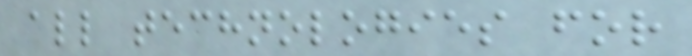all technologies for
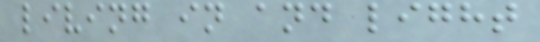living in and light
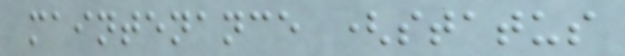maintenance (status
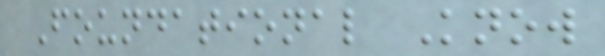Foundational Know
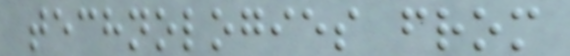technologies from
